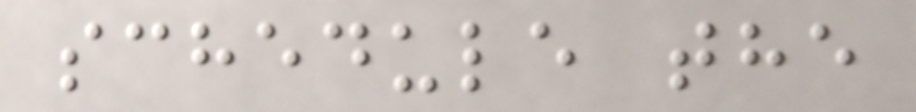schedule the
